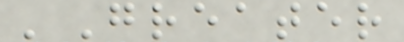'Greater
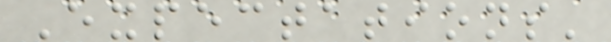Expectations'
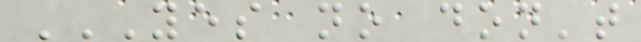YES NO DON'T
